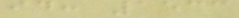id: 1533
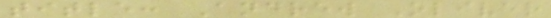title: Andrew Oliver
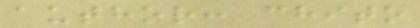author: chito
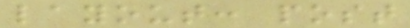layout: post
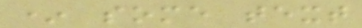* some text
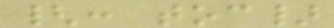{: toc}
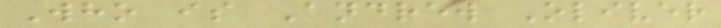Who is Andrew Oliver
